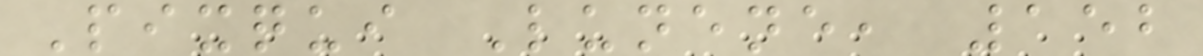Pixqui Lunene, 152
